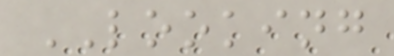LOOKING
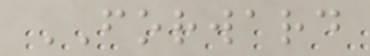FORWARD
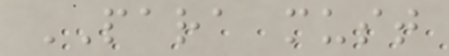PARA must
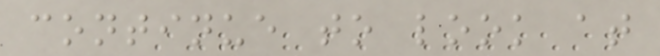continue to look at
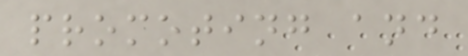promoting and
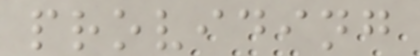providing
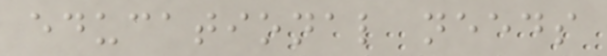educational needs
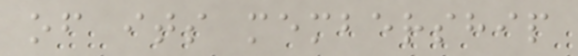of its membership
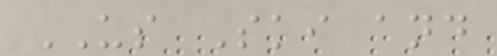US Ski and
